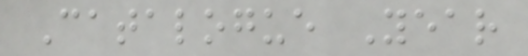Catalogue Year
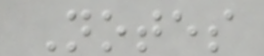Notes
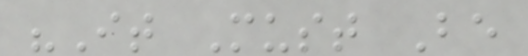"It Must Be
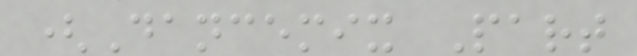(Dancemix Part
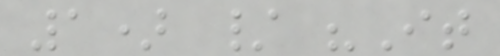1) / "It
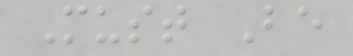Must Be
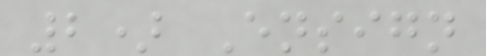2) Ensign
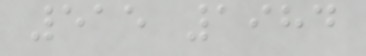515 1984
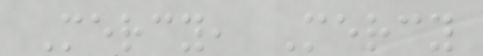Mercy, Mercy
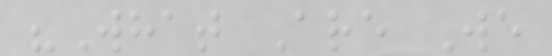"What Are We
